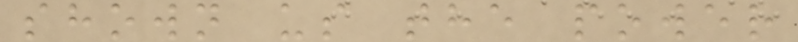shown us the power
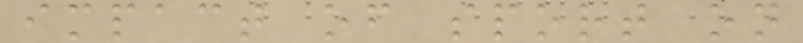impact of sport on
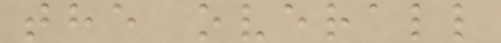the overall
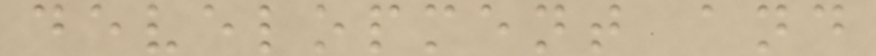development and
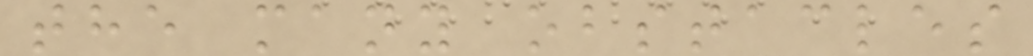the many obstacles
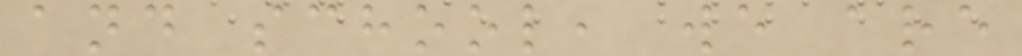and school, we are
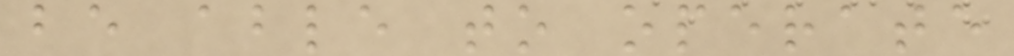be able to operate
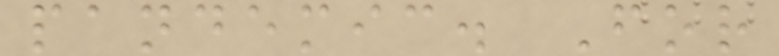pandemic. For
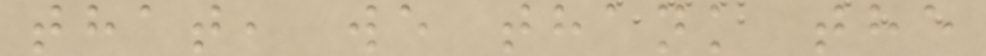that, we thank the
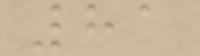81
